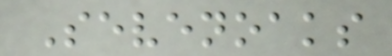Sevenoaks
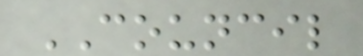COUNCIL
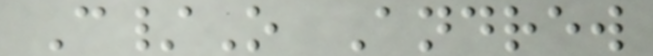C/O Andrew
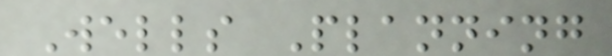Wells Planning
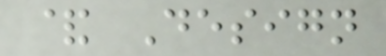& Design
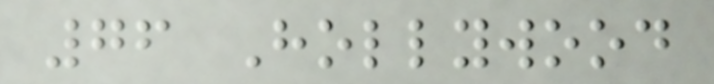76 Hollywood
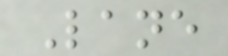Lane
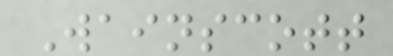Wainscott
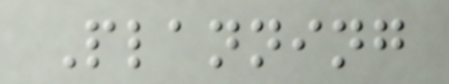Planning
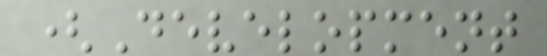(Development
